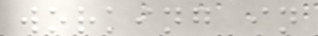working in
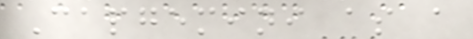Capgemini as a
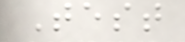Test
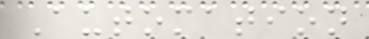Automation
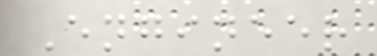Engineer
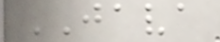JAVA
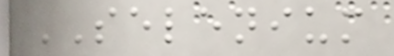SELENIUM
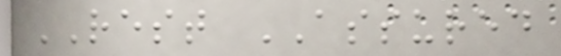REST ASSURED
